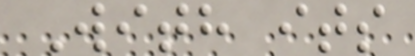With its
